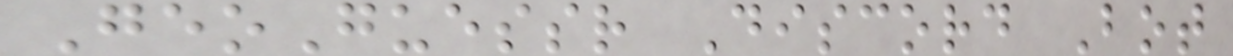GeoGuessr Discord Bot
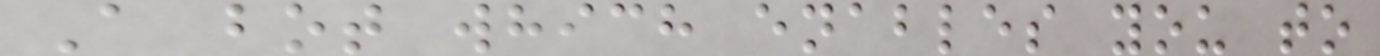A bot which enables you to
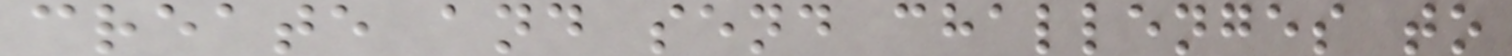create and send challenges to
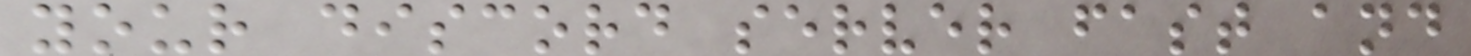your discord server fast and
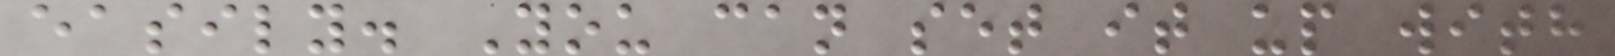easily. You can set it up with
